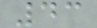43
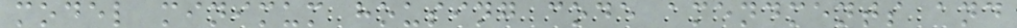model minimum housing code amendments and
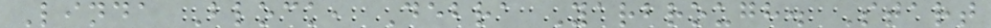Linda Block, Debra Yarbrough. Start
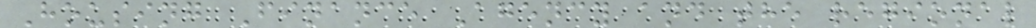Housing Finance Agency and the regional
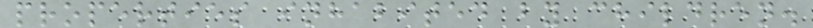properties inhabited by children.
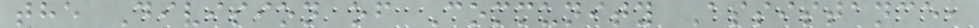the Division of Community Assistance,
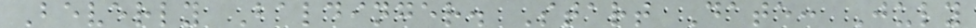Beverly Baldinger. Start Date: July
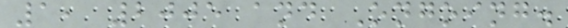1, 2005 and Ongoing.
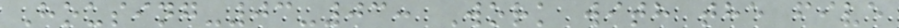Housing-03-03: Work with the five
